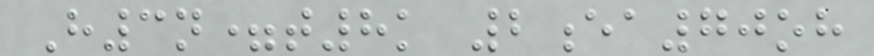H3n=t8k 2ea70oh
